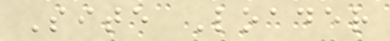Site Loader
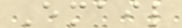Email
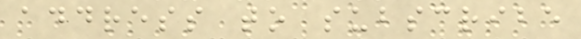address to subscribe
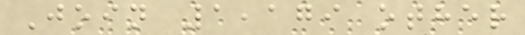Join 1,179 other
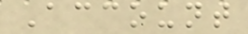Account
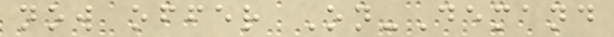now offer On-Demand
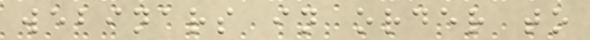webinars in order to
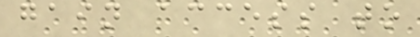gain access to
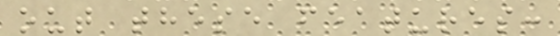out these features:
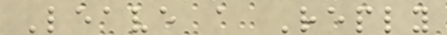Leave a Reply
